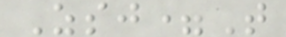Zsj=T
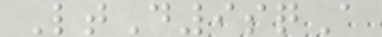LtD9sqA
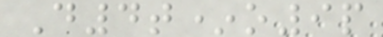D4t*o9p
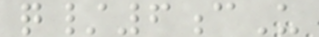q/6cU
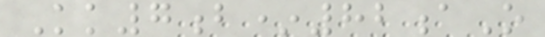Kk7b*82aO
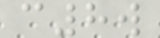c8w
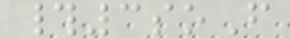#3soF
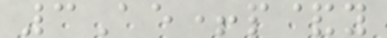3Ae+p&y
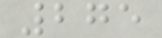275
